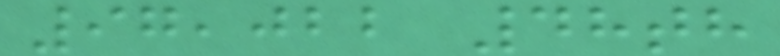97,022 48th
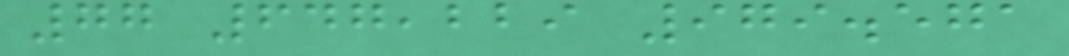77 647,229 979.571
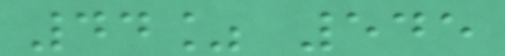44% 545
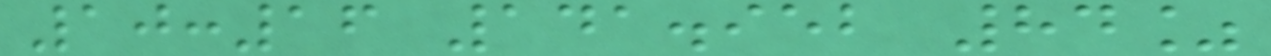10:16 141.952 84%
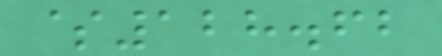$128.62
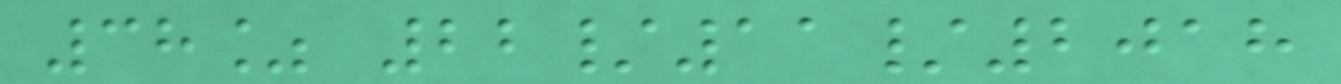38% 22/11/2018
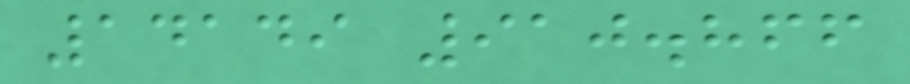14149 910.866
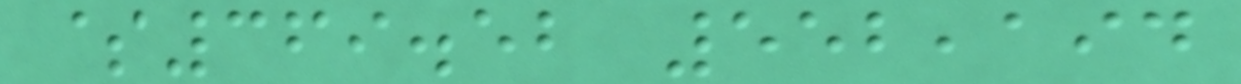$369.52 552,194
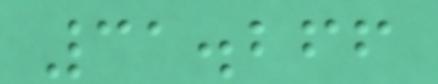31.266
